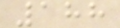188
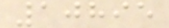10895
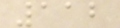112
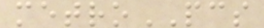metroPCS
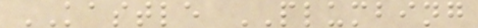KASTLE PLUMBING
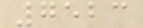7523
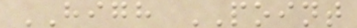HIGH POINT
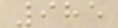985
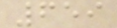659
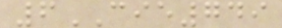6CIE749
